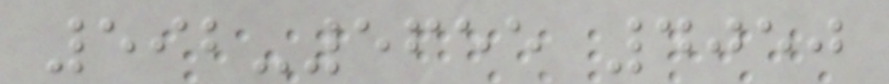592-5655 4050
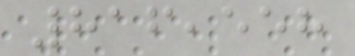816,558
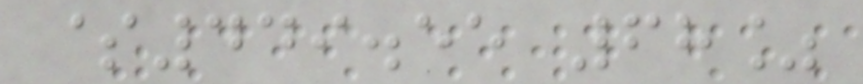$449.55 68%
